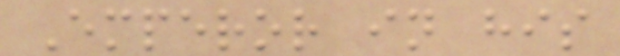Emperor in his
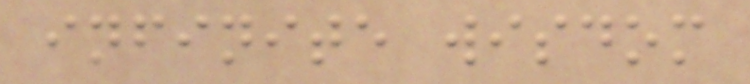infinite wisdom
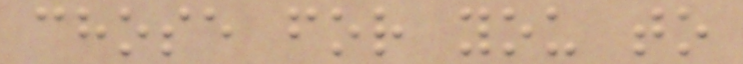chose for you to
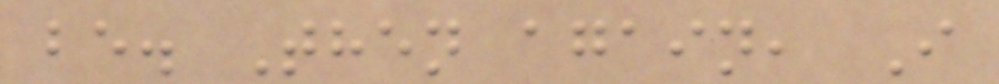be. Then again, I
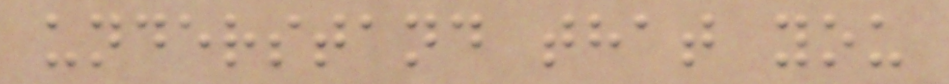understand that you
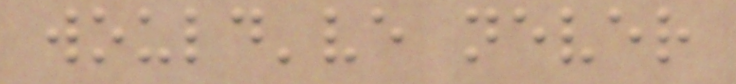would've never
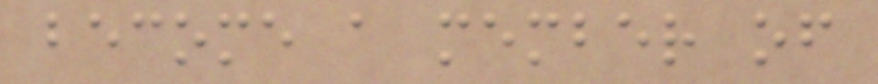become a member of
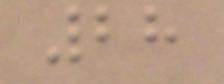28
